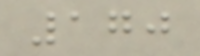170
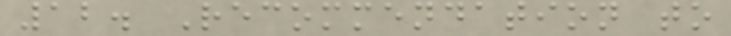12. Recommendation to
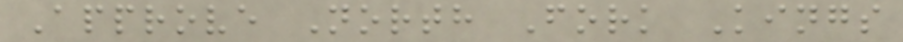Approve North Fork Kings
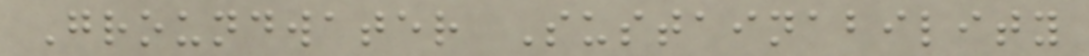Groundwater Sustainability
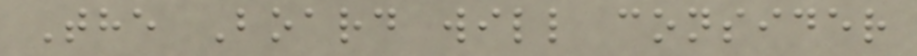The Board will consider
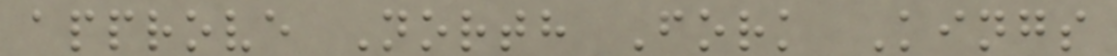approve North Fork Kings
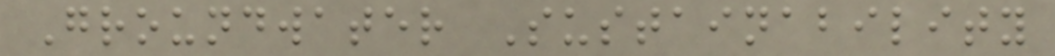Groundwater Sustainability
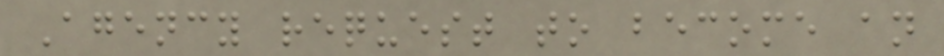Agency request to become an
